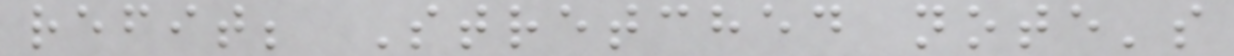refit; Stretched note's
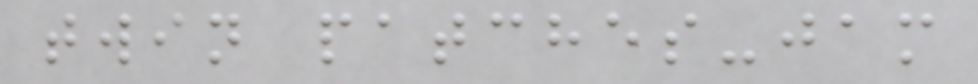twin patches-jam
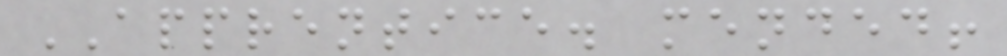APPRENTICE. mended!
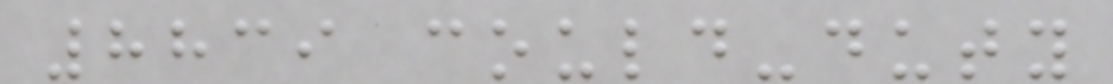8839 could-duty
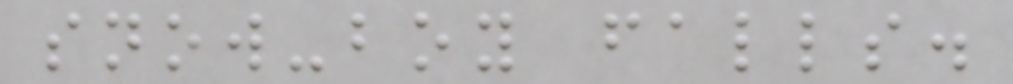snow-boy falls.
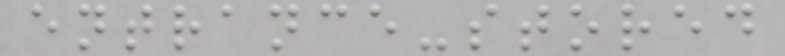entrance-stored
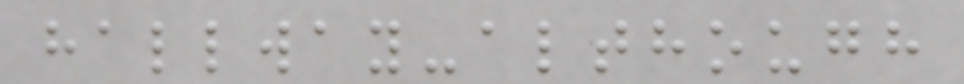hallway-although
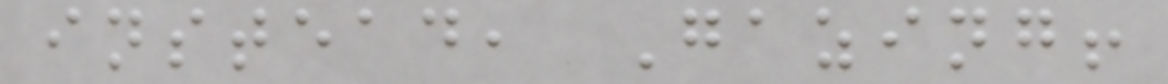instead, Gazing!
